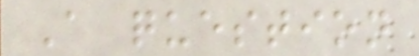A question
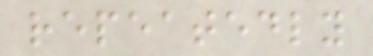repeatedly
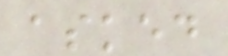asked
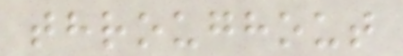throughout
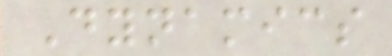Dynamics
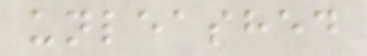unleashed
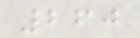260
